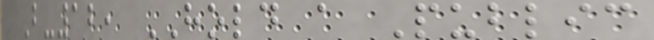B-12, HOLD a Public
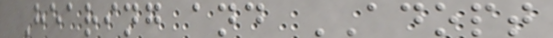Hearing and ADOPT
